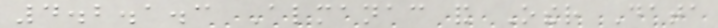4.2.1.3 Almanac and Other Data
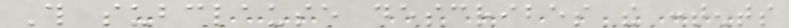This subclause describes the contents
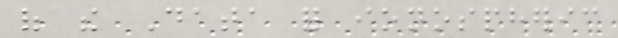of the Data for ionospheric
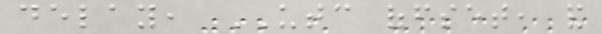delay, UTC offset, and
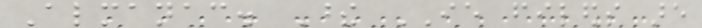Almanac. These IE fileds are
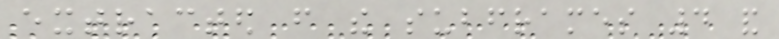extracted from the subframes 4 and
